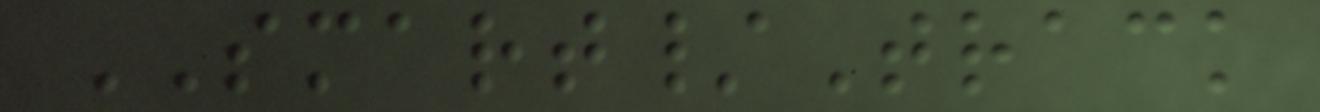SMART/Track
